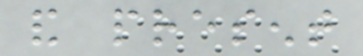and present
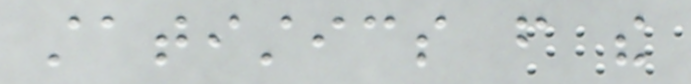statistics from the
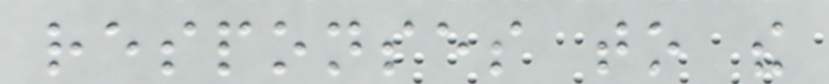responses to the
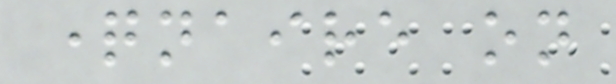questionnaire on
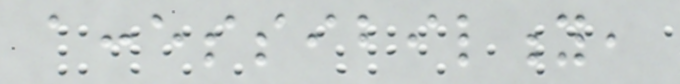accessibility,
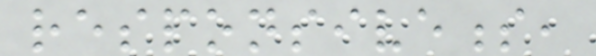responsiveness,
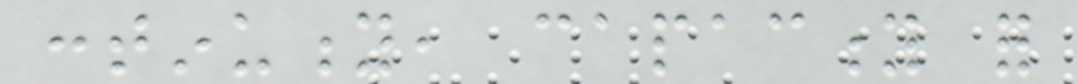continuity, capacity for
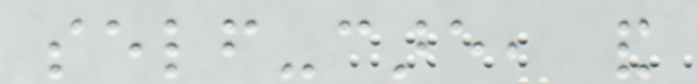self-care, and
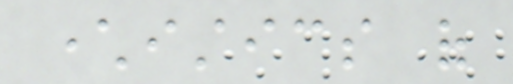characteristics of
